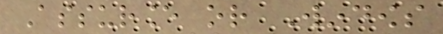Assurance or Windows
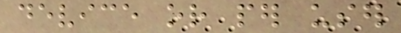device or per user
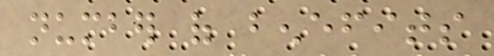number of benefits
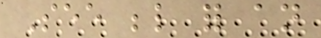See below for an
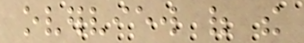overview of the
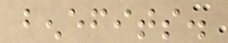benefits.
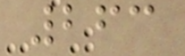263
